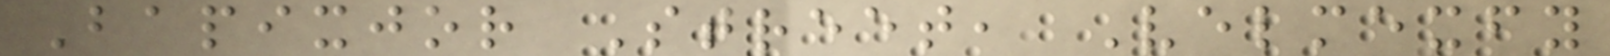Bapixjor Street, Velmexfy
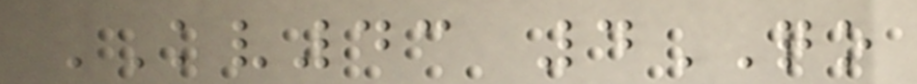KV43 4QO
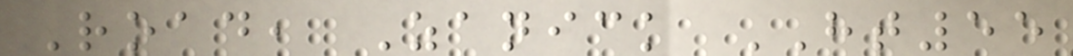Road, Zanick HT55
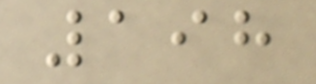198
